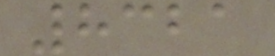8321
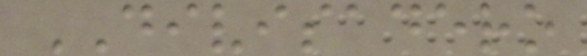DIVISADERO
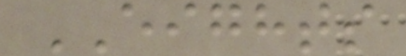EIGHTS
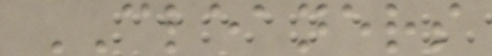CLEANERS
